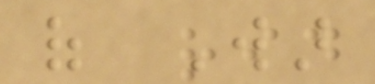of War
